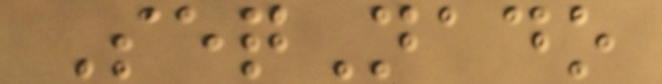SeqNado
